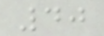40
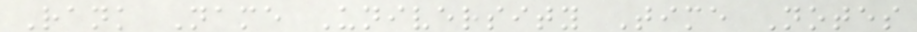Rank Name University Time Notes
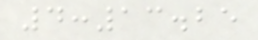4:13.25
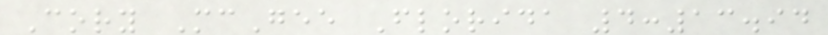Cory McGee Florida 4:13.94
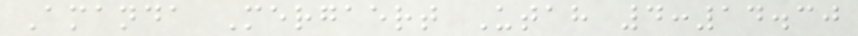Amanda Mergaert Utah 4:14.30
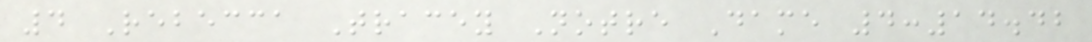4 Rebecca Tracey Notre Dame 4:14.42
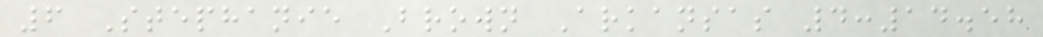6 Stephanie Brown Arkansas 4:14.58
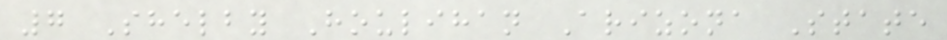7 Shelby Houlihan Arizona State
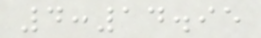4:14.95
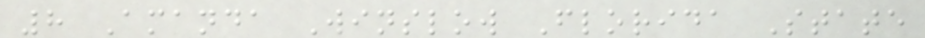8 Amanda Winslow Florida State
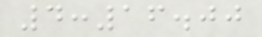4:16.00
